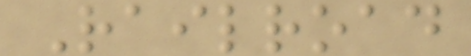Railroad
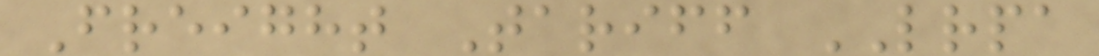Freight Tariff LRPA
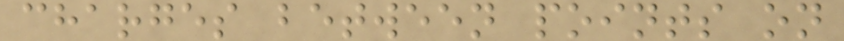charges between points on
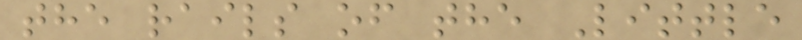the rails of the Little
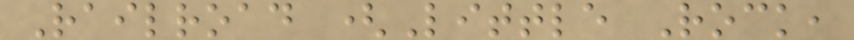Railroad (Little Rock,
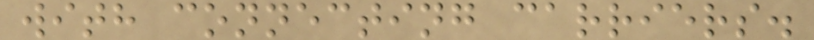with connecting carriers.
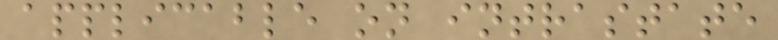applicable on intrastate
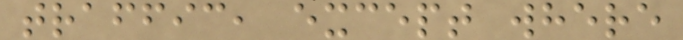traffic, except where
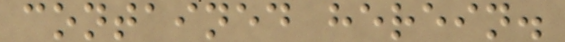contained herein.
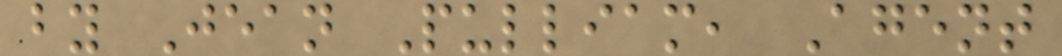by Jean Pulliam, Agent
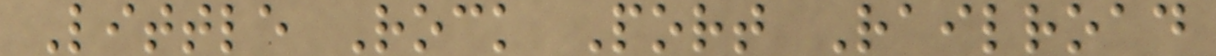Little Rock Port Railroad
